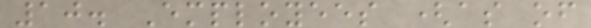10. Employees (as of
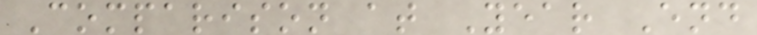Comparison at Year End
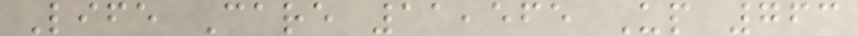Life Care 11,565 Up 763
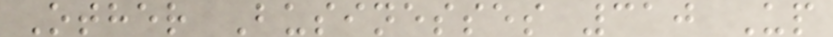Other Businesses 310 Up
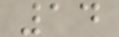14
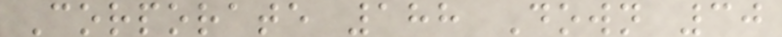Corporate 188 Down 30
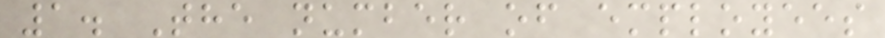1. The number of employees
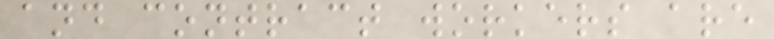and contract workers are
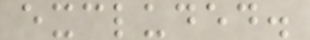excluded.
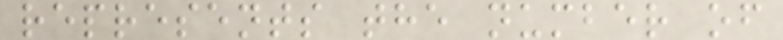represents the number of
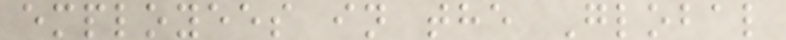employees in the Global
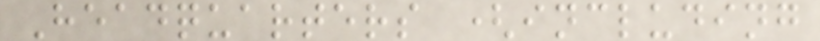Headquarters (including
